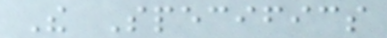The Specifics
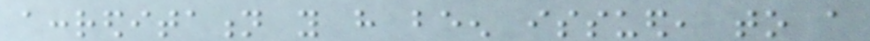accreditation you have been issued, to a
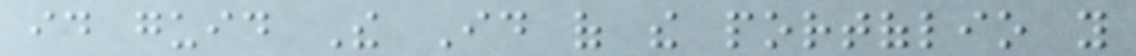id guid The Id of the portoflio you
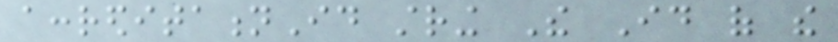accreditationId string The Id of the
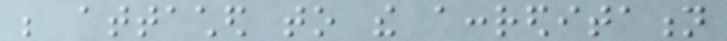be attached to the accreditation
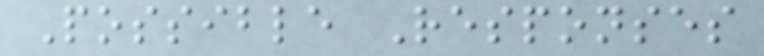Possible Responses
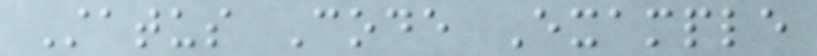Status Code Example
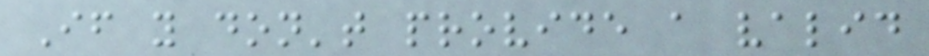If you don't provide a valid
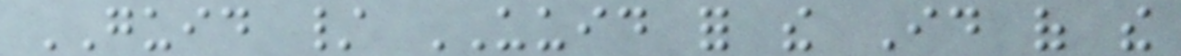GUID / UUID for the Id of the
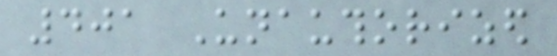401 Unauthorized
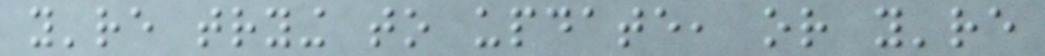you're trying to update, or you're
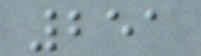251
